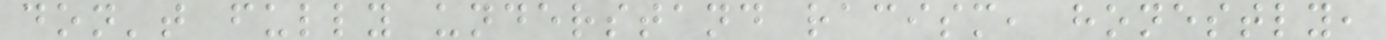don't fully understand racism, honestly,
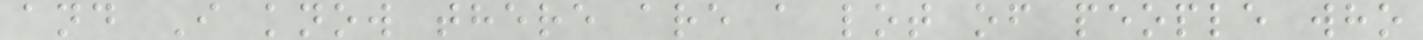and I know there are a lot of people who
